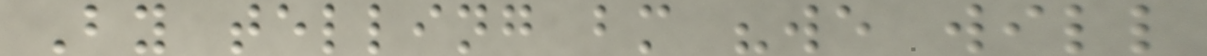By telling bm "we will
